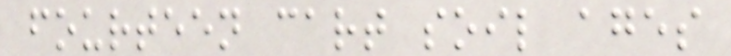fourteen cart soil ages
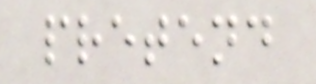pretend
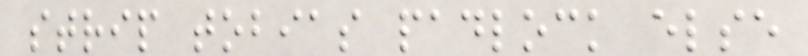strip tobias padlock else
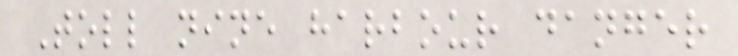Toll nine harbour danger
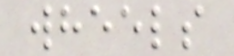wheels
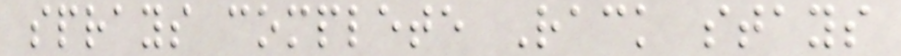sprays complete Rack stays
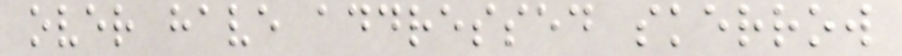over have addressed skerrow
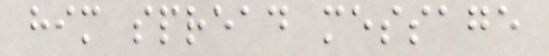him spread message
